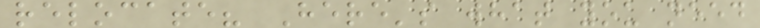relocate? Here's what you need
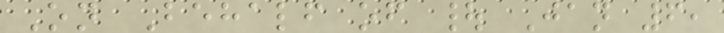On Behalf of | Jan 6,
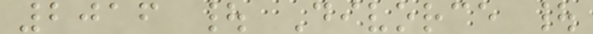2016 | Divorce |
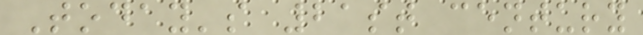Today's 21st century
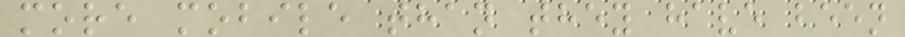more mobile than they have been
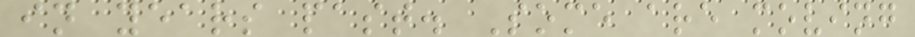in years past. Some are moving
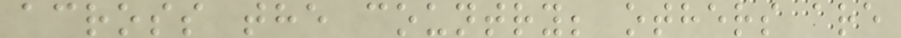across the country; others are
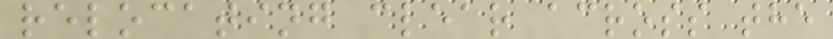relocating clear across the
